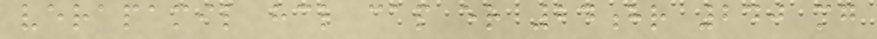verapamil hcl cap er 24hr 240 mg
